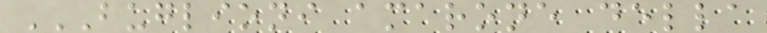BUGLIONI AMARONE DELLA
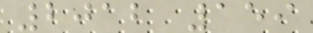2012 159
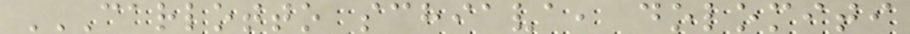CARLOTTO SCHIAVA, DOLOMITI
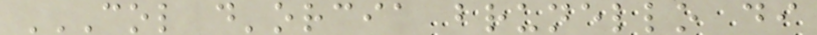COL D'ORCIA BRUNELLO DI
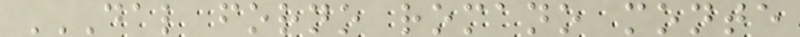DAL FORNO ROMANO MONTE
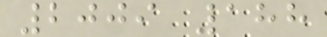2009 188
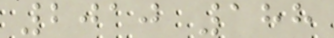2010 188
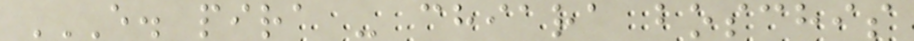E. PIRA - CHIARA BOSCHIS
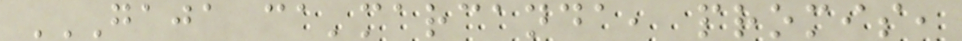GAJA CA'MARCANDA, PROMIS,
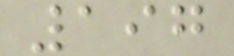197
